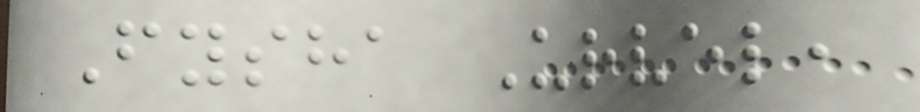Fysha Urvel,
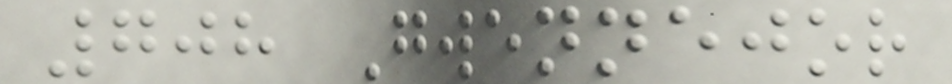708 Gwennejor
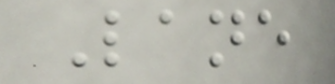Lane
